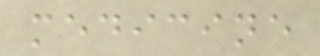medicine
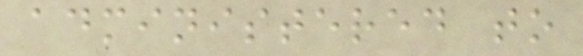administered to
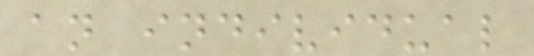an individual
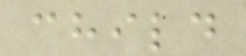child
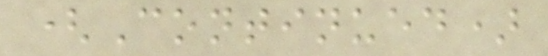(Continued)
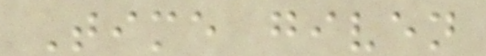Time given
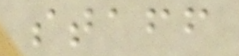staff
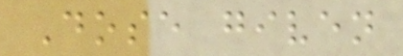Dose given
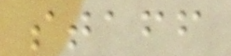staff
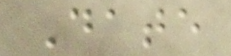Date
